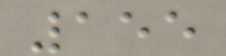155
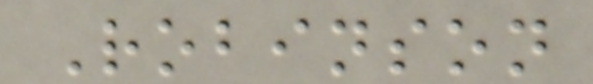Robinson
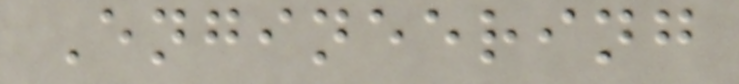Engineering
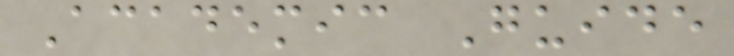Academic Guide
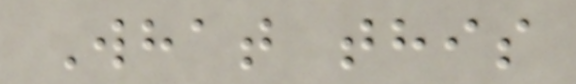What this
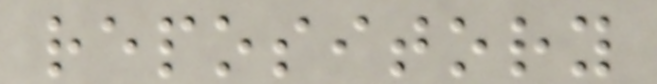repository
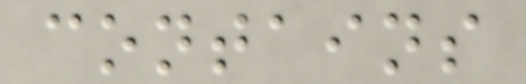contains
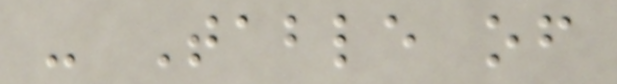- Table of
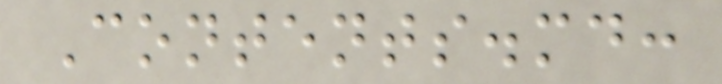Contents.md:
